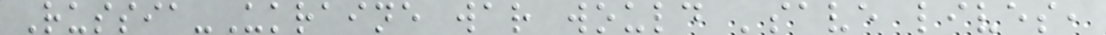Russia-Ukraine war would 'save lives,
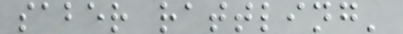saber rattling'
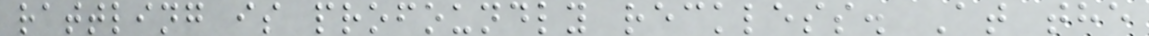rattling is profoundly reckless. At the
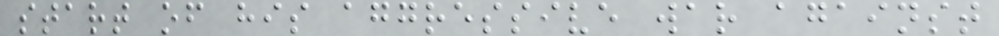start of his aggressive war against
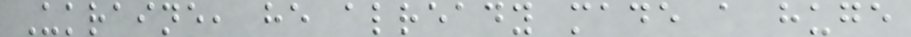Ukraine, he already made a huge
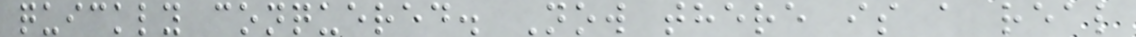quickly conquered. Now there is a real
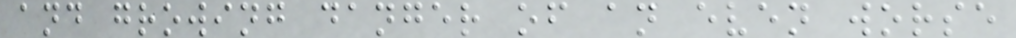and growing danger of an even worse
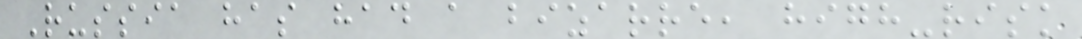Russia has had a bizarre, high-risk
